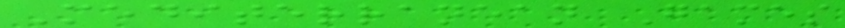Mediterranean Games
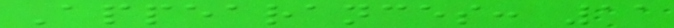Appearances: 11
